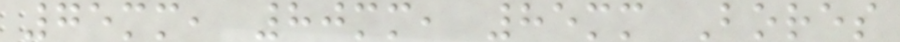75mm, 80mm, 85mm Bores
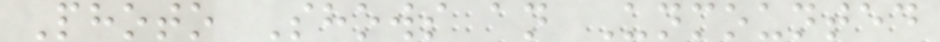Photo Shows an Unmounted
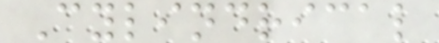Cylindrical
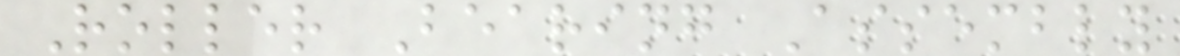Roller Bearing Assembly
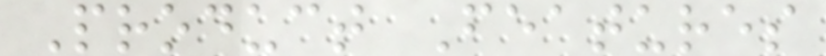Product Features
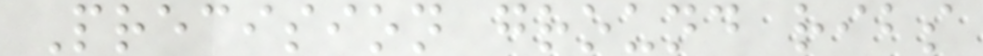Precision ground ribs
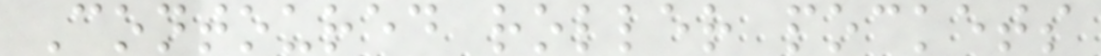Contoured roller pockets
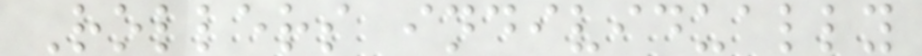Rollers individually
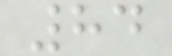84
